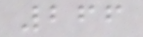266
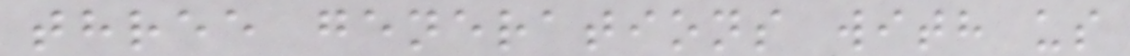three generations with us
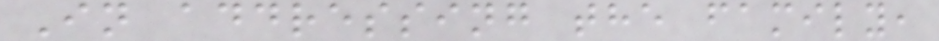In addressing the family,
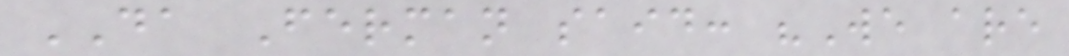DA Ferman said: "We are
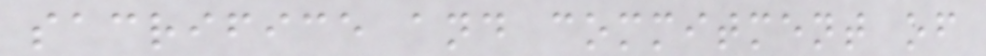sacrifice and commitment of
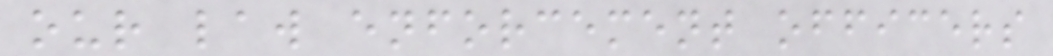our law enforcement officers
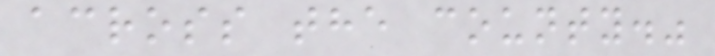across the county."
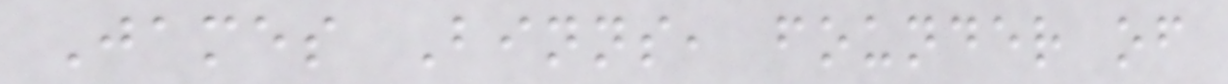James Binns, founder of
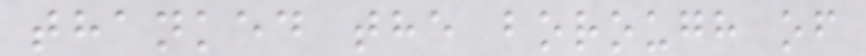thanked the borough of
